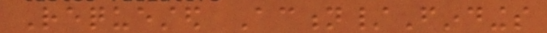Requested Action/Findings
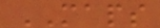MAPS
